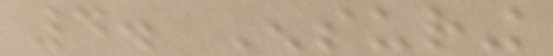4. Ensuring
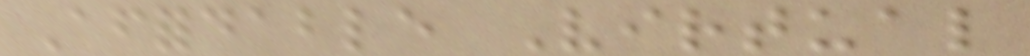Affordable Virtual
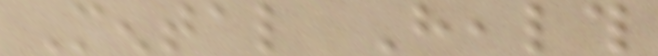Mental Health
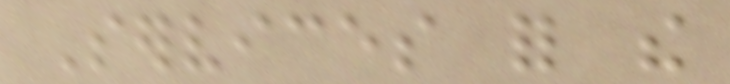Services for the
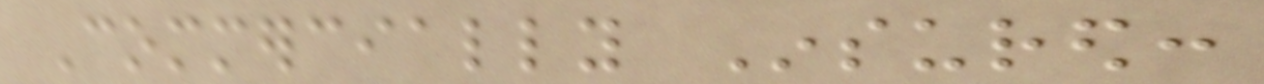Commercially Insured:
